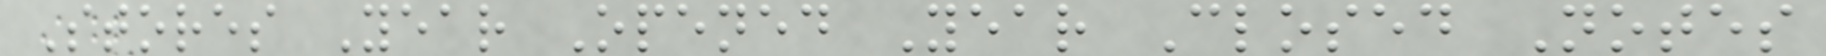Stores Year Opened Year Closed Notes
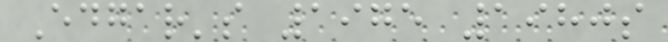Edgar's 1975 1980s
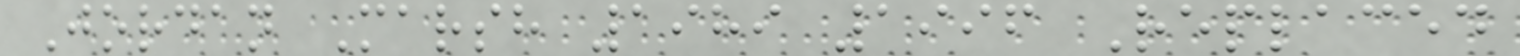Jordan Marsh 1989 1996 Replaced
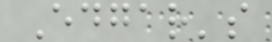Edgar's
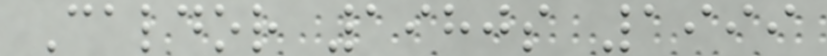Caldor 1980s 1999
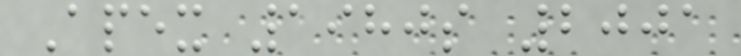Apex 1980s 2001
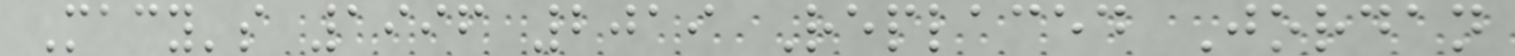Macy's 1996 2019 Replaced Jordan
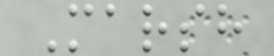Marsh
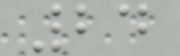24
